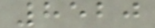8520
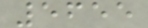5655
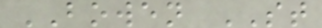BOWEN ST
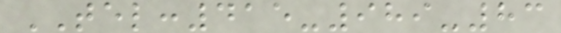TEL:415-989-83
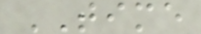TIME
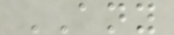ANY
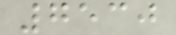7530
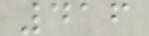416
